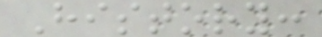History:
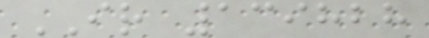IR 139828
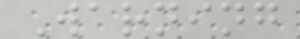Warning
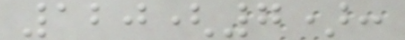120(7):
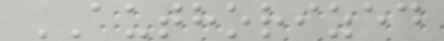AUTHORIZED
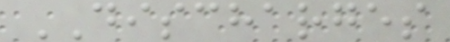DISCHARGES
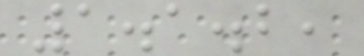1.1.2,
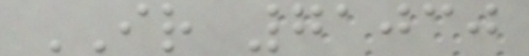IR 71030
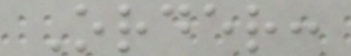Order:
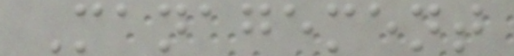Management
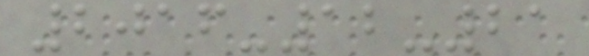2016-12-21
